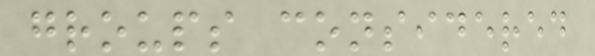groups considered
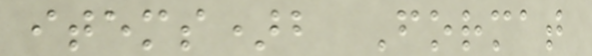items)b Format
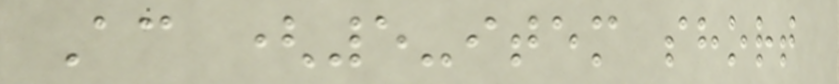Ac (5-item short
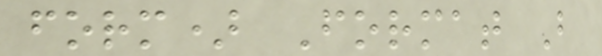form) Format B
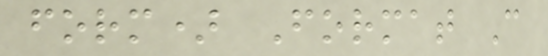form) Format C
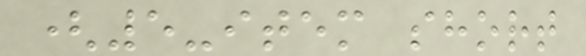(5-item short
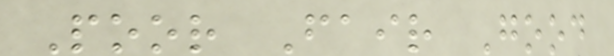Poor Fair Good
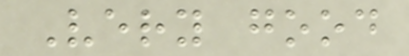Very good
